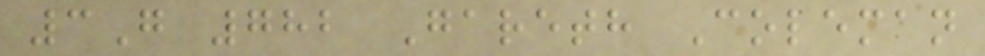3G 782 Gareth Coleman
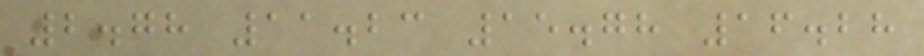2.78 11.23 15.78 16.28
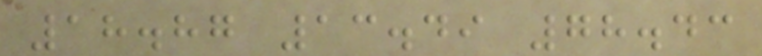18.87 13.49 78.43
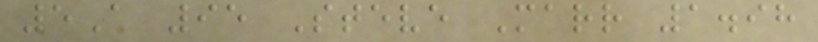5A 95 Steve Marr 1.98
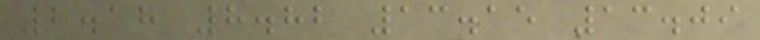2.18 8.82 13.15 13.09
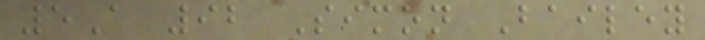5A 92 Simon Bailey
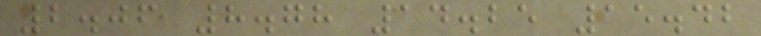2.06 8.78 14.25 15.42
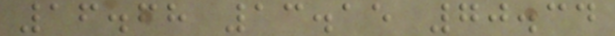16.68 13.15 70.34
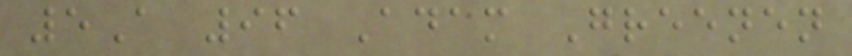5A 96 Adam Greenen
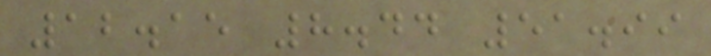12.15 8.44 51.99
